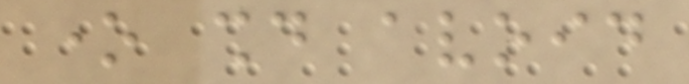one should avoid
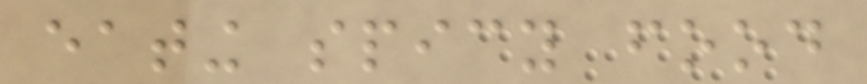eating spicy food
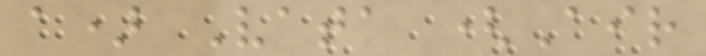a) Vata (Air
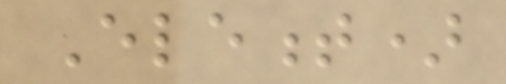Element)
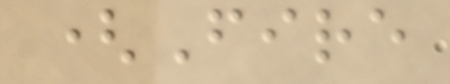(Fire
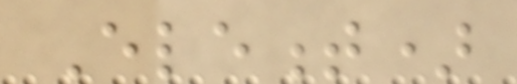Element)
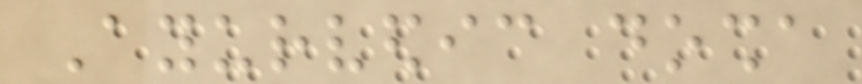Ayurvedic dosha
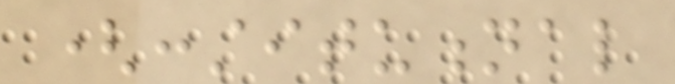(constitutional
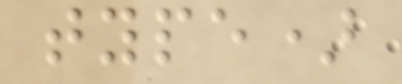type)
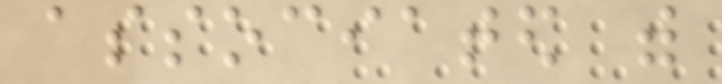associated with
